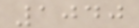1040
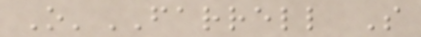O'FARRELL S
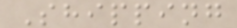Shipping
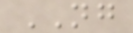NG
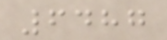6487
